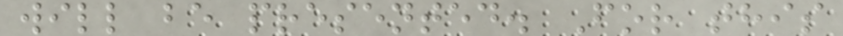will be presented. For this
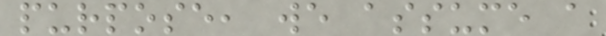purpose, we assume a
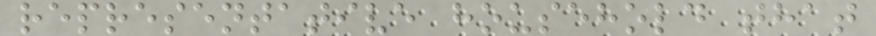representative household that
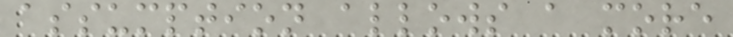assumption allows a more
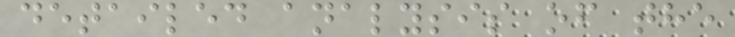detailed analysis of the
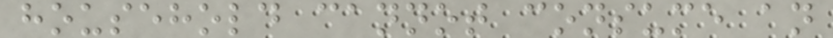household cannot consume an
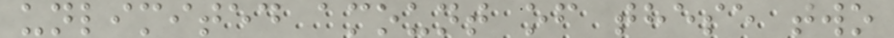unlimited amount of these two
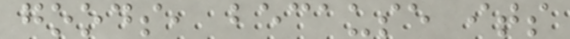goods, because its
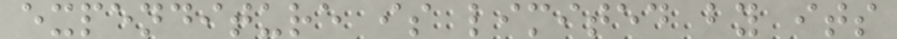expenditure is limited by its
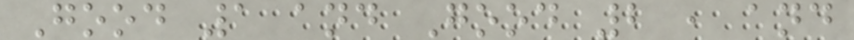Good 1 and Good 2 , and
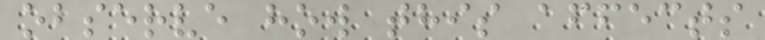observe how this affects
